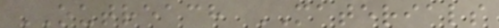OUTREACH MATERIALS
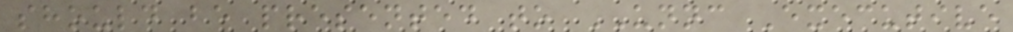should be presented to UNNC Executive
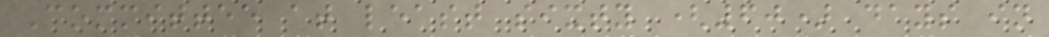Committee at least sixty (60) days in
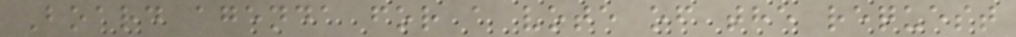Board agenda for a vote of the request
